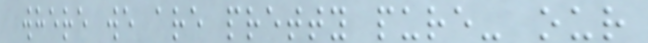where we are pretty pure- our
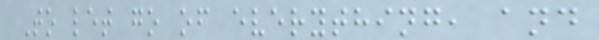To let go of everything, and
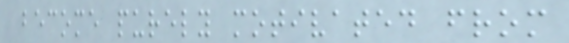become purely motivated from
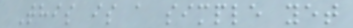This is a simple yet
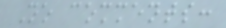No comments:
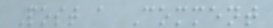Post a Comment
